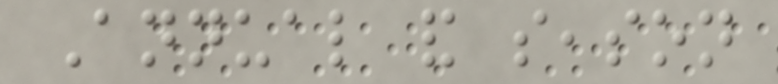Annual and season
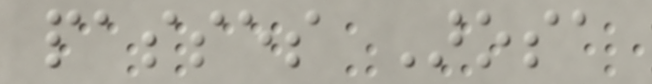passes Arosa
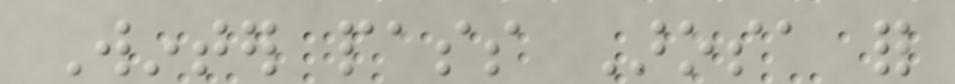Winter pass Arosa for
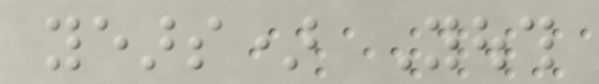years) Youth
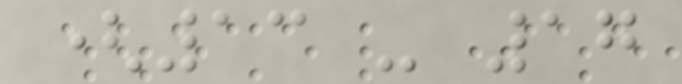(13 - 17
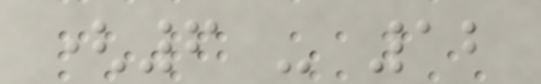(6 - 12
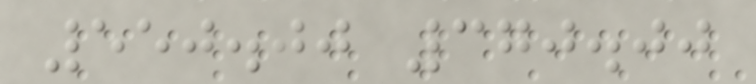550.00 370.00
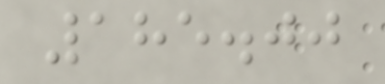185.00
